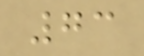73
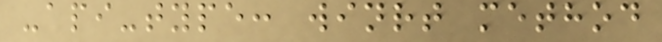-api-type: winrt method
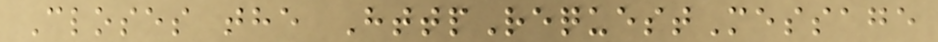Closes the HttpRequestMessage
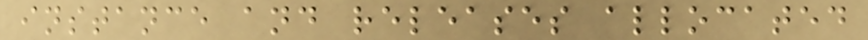instance and releases allocated
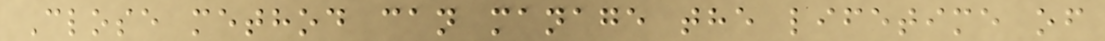Close method can manage the lifetime of
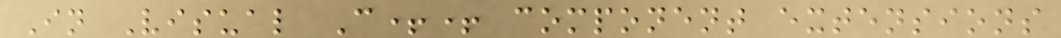In Visual C++ component extensions
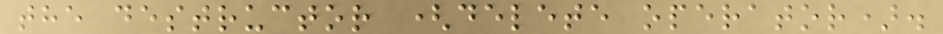the destructor (delete operator).
